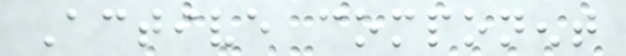Active component
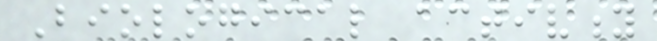Biological activity
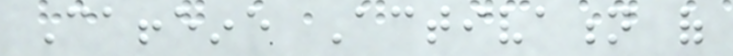Caffeine Activation of
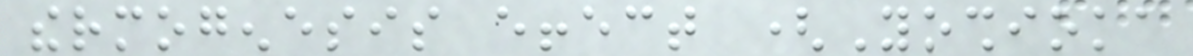thermogenesis effect (Yoshioka
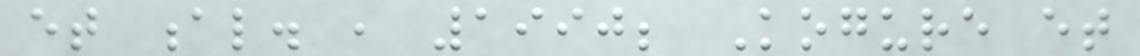et al. , 1990; Kogure et
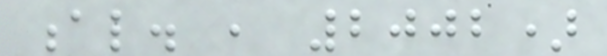al. , 2002)
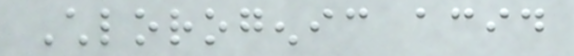Chlorogenic acid
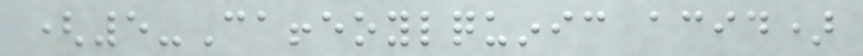(5-Caffeoylquinic acid)
